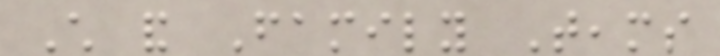Child and Family Teams
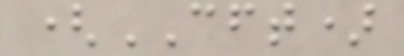(CFT)
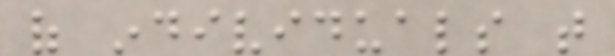of individuals that
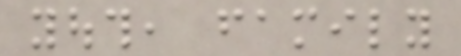youth, family
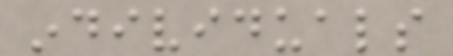individuals
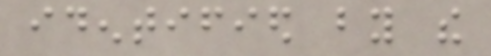identified by the
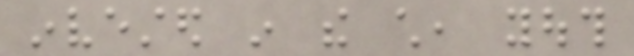invested in the child, youth
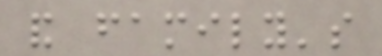and family's
